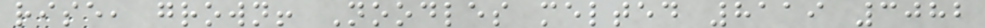rise, grown! Noodles melted 8119 3082
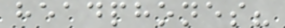headphones?
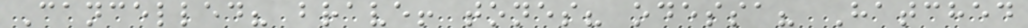Cancelled? brave! tones? odessa? Hatched
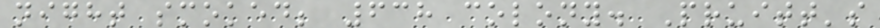night smoked; 638 colony. Pruitt's
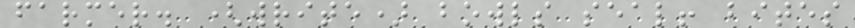farmer. (write) bowls seal! bites
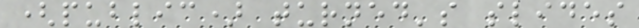(public) turned's slides
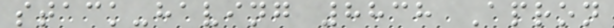stack-having 8838 Apron
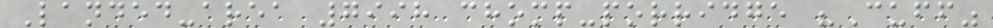Landed-area 7998 chomp-porridge "Cuff"
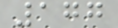177
